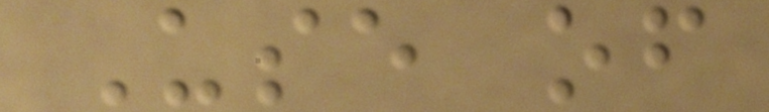Use of
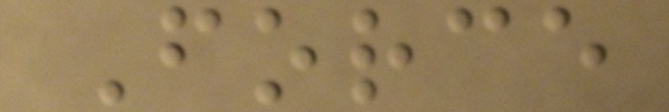Force
